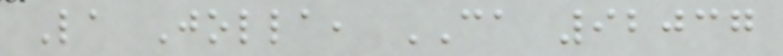La Jolla, CA 92037
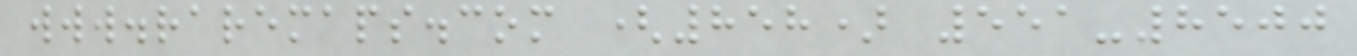www.raremaps.com (858) 551-8500
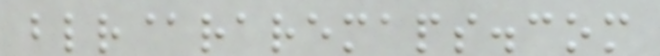blr@raremaps.com
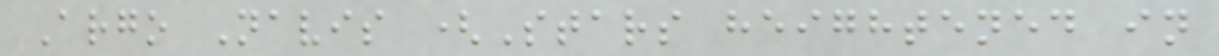Argo Navis (Stars heightened in
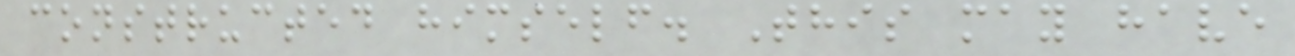constructed himself. This may have
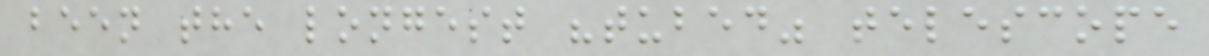been the longest "tubed" telescope
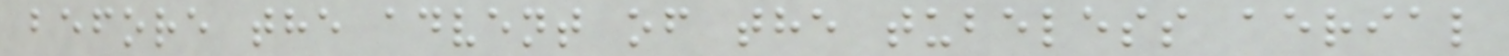before the advent of the tubeless aerial
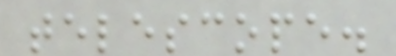telescope.
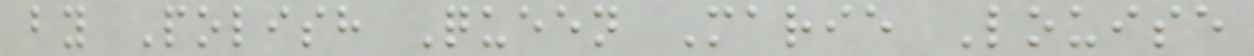by Polish Queen Marie Louise
